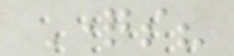Questions?
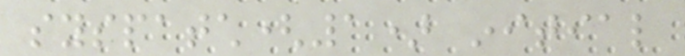syspatch(1) initial
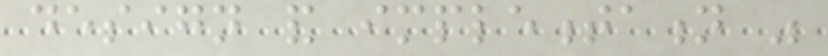design and implementation was
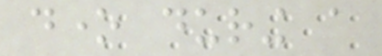done during a
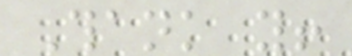Thank you!
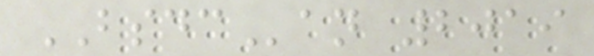BSDCan 2019
